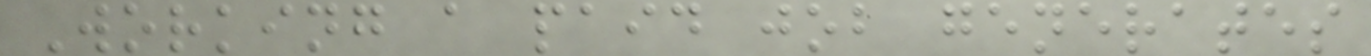Working a paid job generates
